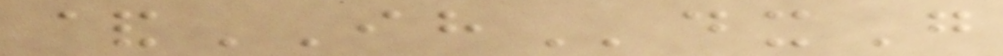&IHdxG
